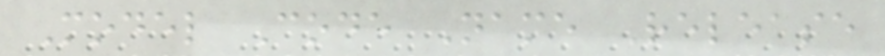Model Code Name Release
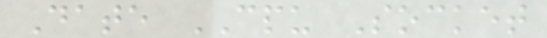Date CPU Socket
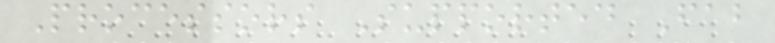Processors Supported Fab
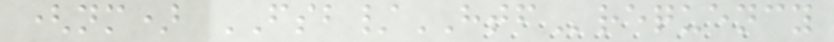(nm) FSB/HTFrequency
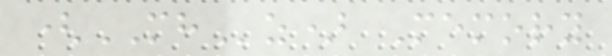(MHz) Memory
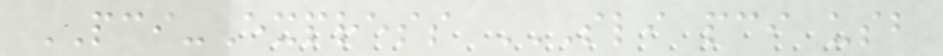PCI-Express SLI PCI USB
